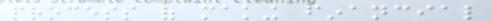process of making financial
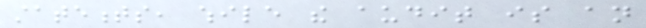statements, while the audit is an
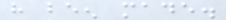have been made.
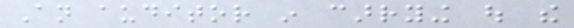An auditor in carrying out the
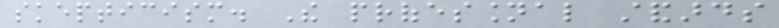skepticism. The professional standards
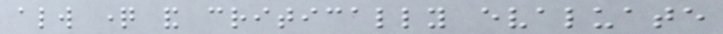always question and critically evaluate
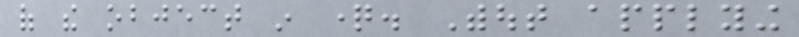of the object in question. Without applying
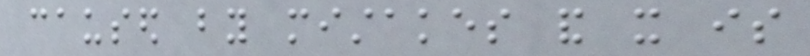caused by mistakes and it is
